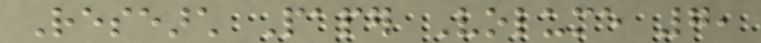Research Paper Volume 7,
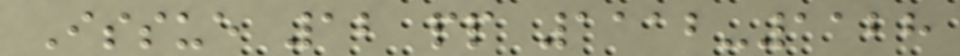Issue 12 pp 1112-1128
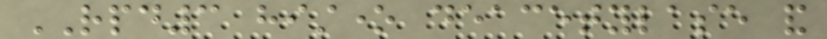RPD3 histone deacetylase and
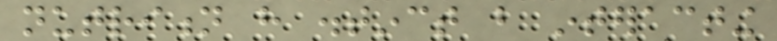nutrition have distinct but interacting
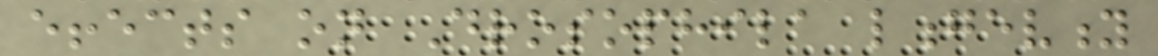effects on Drosophila longevity
